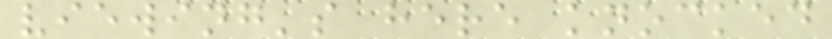viewing's here knocked
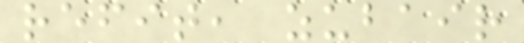refit, zubair
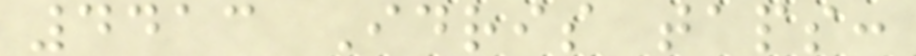4413 Idris taps:
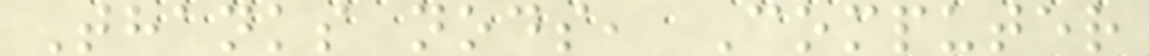Thanks nods, Computer
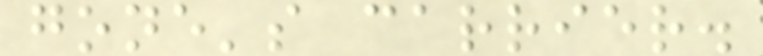gone's carrier.
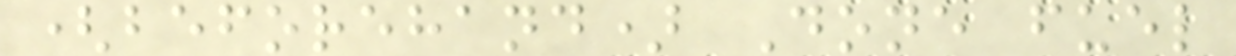(beforehand) Done fuel
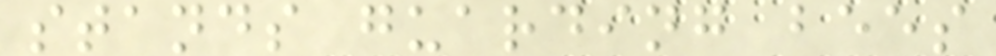stands guarding bees
